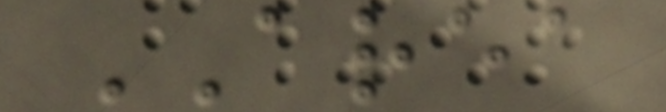AREA
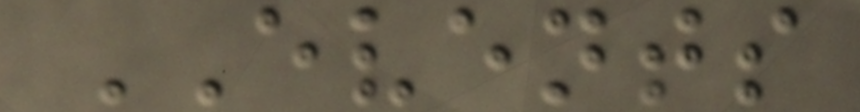EVENTS
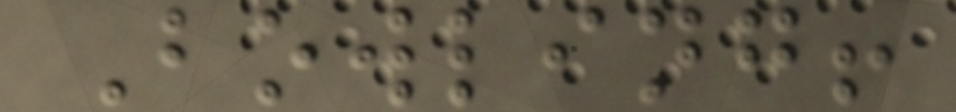Bowling!
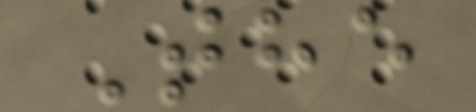The
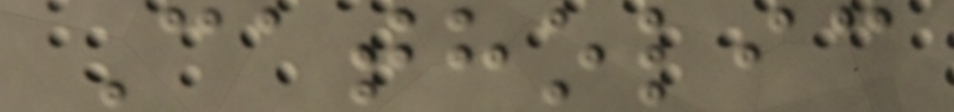Catholic
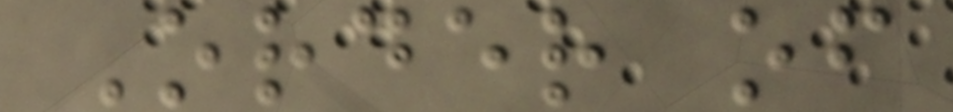Order of
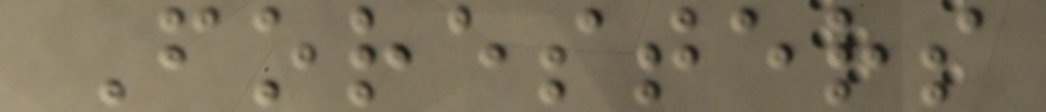Foresters
